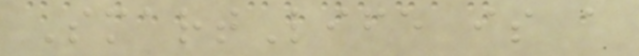SmartLife is a
